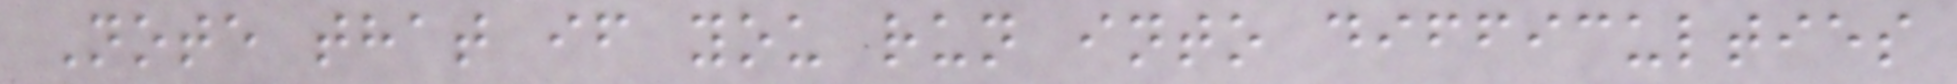Note that if you run into difficulties
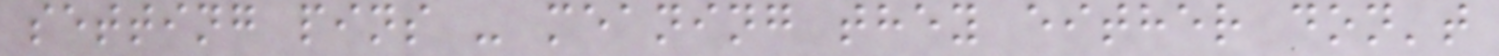setting pins - meaning they either don't
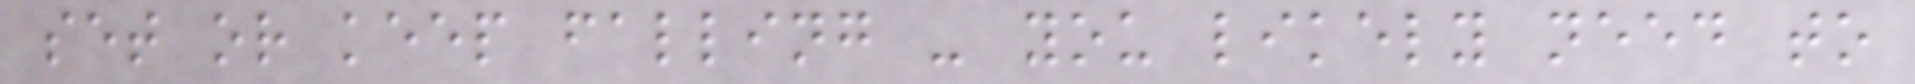set or keep falling - you likely need to
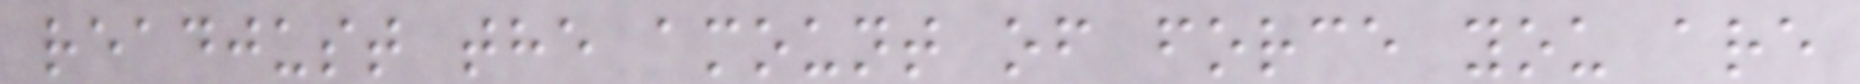readjust the amount of force you are
